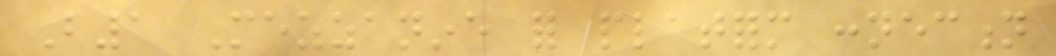B1 Mezzanine for platform connection
